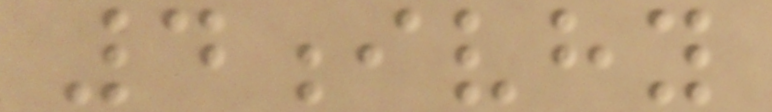4ivhy
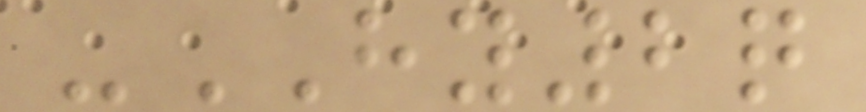-HY2q
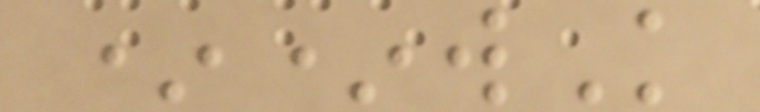**wK
